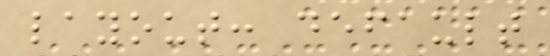layout: default
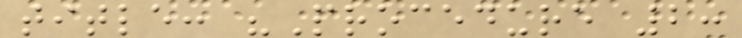title: "Procedure 2:
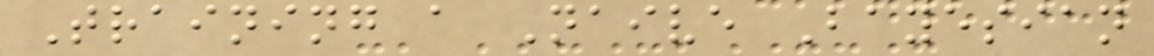Training a Naive Bayesian
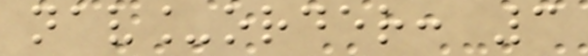nav_order: 3
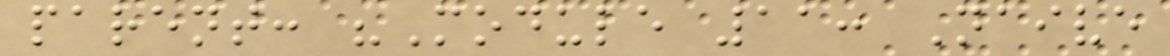parent: "Module 11: Naive
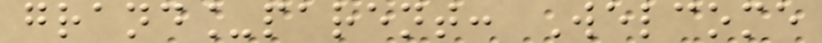grand_parent: Welcome
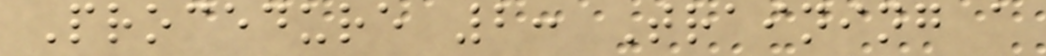Procedure 2: Training a
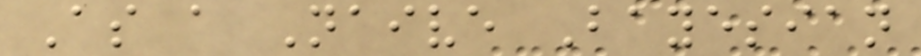As a Naive Bayesian
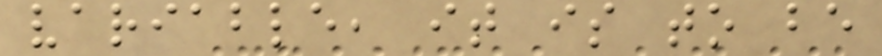variable, it is to be
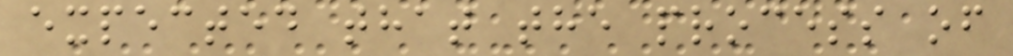expected that the process of
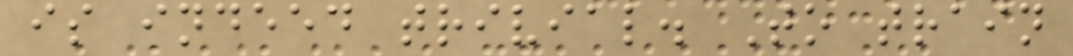is indeed trivial. To train
